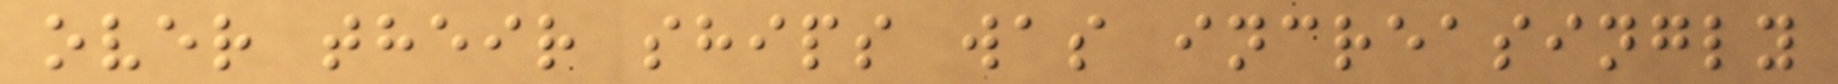over their ships was increasingly
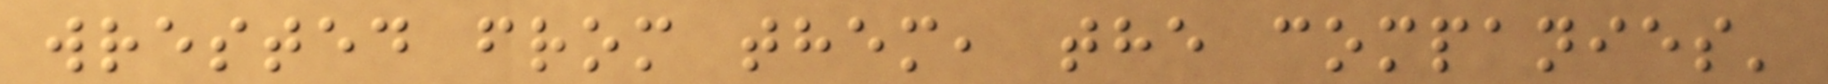wrested from them, the companies'
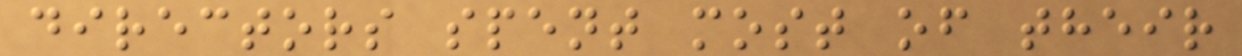directors spent most of their
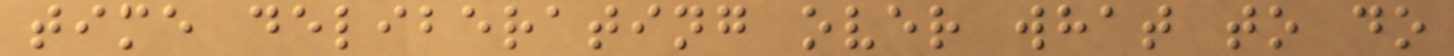time deliberating over what to do
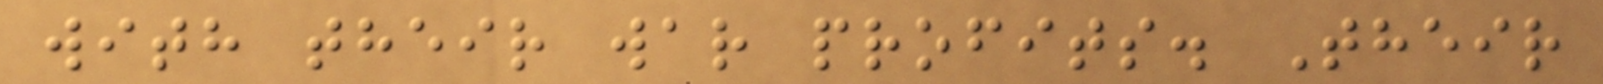with their war profits. Their
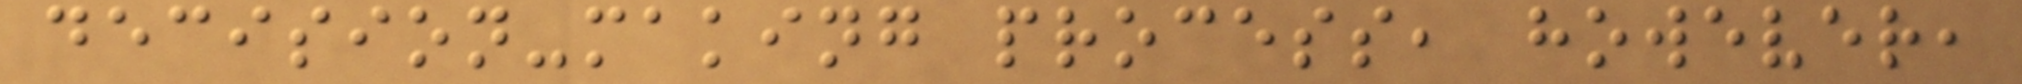decision-making process, however,
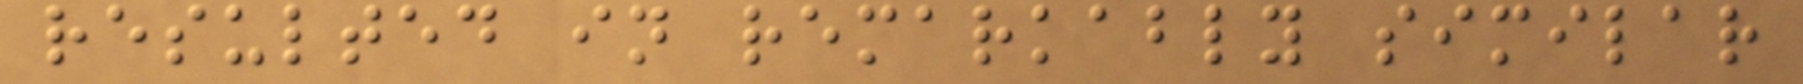resulted in remarkably similar
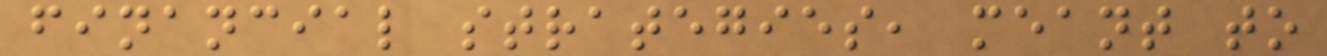financial strategies, meant to
